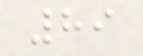89
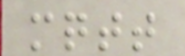mqtt
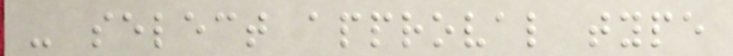- select approval type
